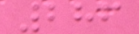286
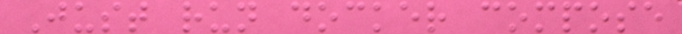Just run docker compose
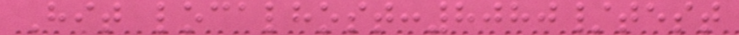Hit localhost:8080/test
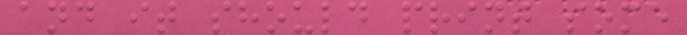and it should print some
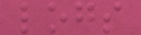logs
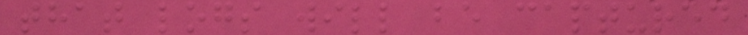that logs will be captured
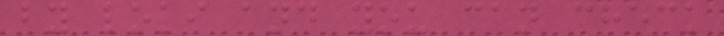by loki and you can check
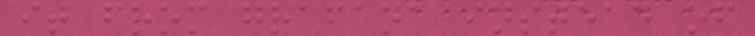it from grafana instead of
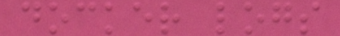docker logs
